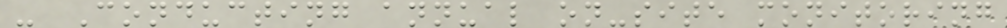- Conducting annual on-site monitoring
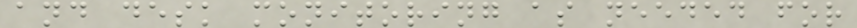and desk monitoring as needed for
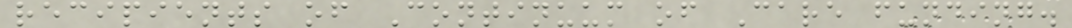recipients of Continuum of Care funding.
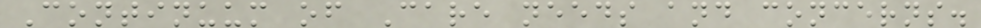Continuum of Care needs and concerns.
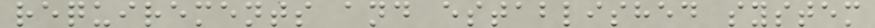requirements and established system
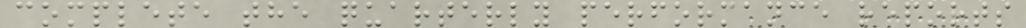complete the quarterly performance reports
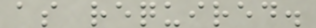as required.
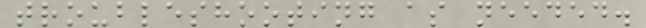troubleshooting as needed.
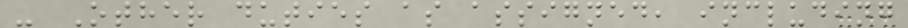- Other duties as assigned, including
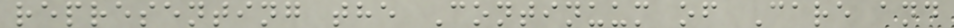representing the Continuum of Care and
